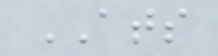ATS
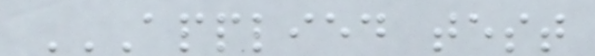APPLIED TEST
